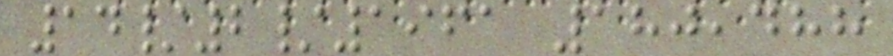14/2/1961 180,488
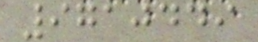9710449
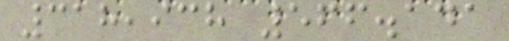318,938 566.141
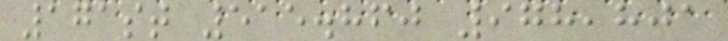171st 515.860 978,801
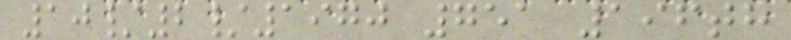10/2/1970 751 196th
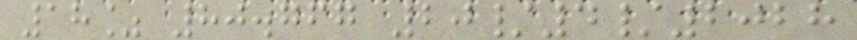18% 80.767 20/4/2028
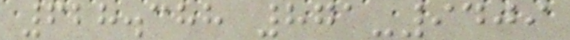628.388 871-9409
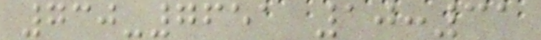730-7651 10:31
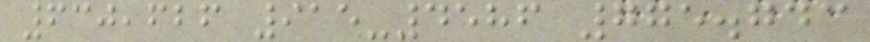630,626 915-4586 775.743
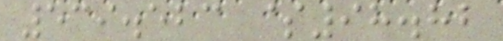539.523 $98.82
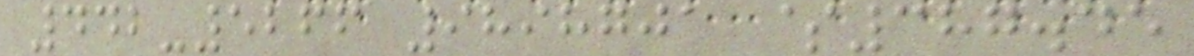442-5266 9898701 $387.45
